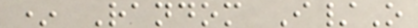* Random I/O
